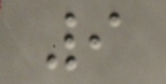9
